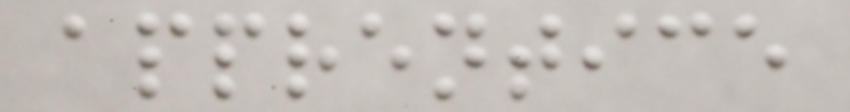apprentice
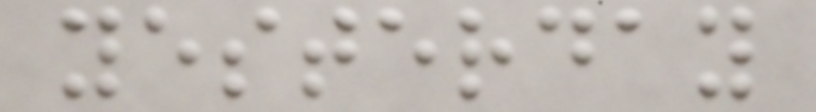yesterday
